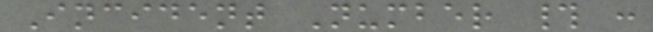Incident Number # :
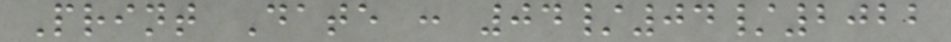Print Date : 04/04/2022
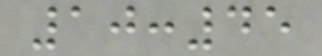10:45
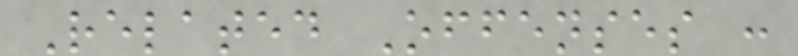Related Offenses :
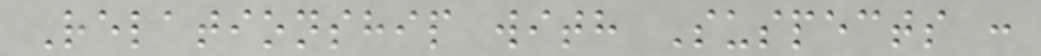Relationship with Suspects :
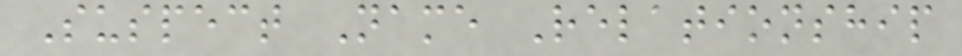Suspect Name Relationship
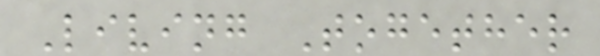Living Together
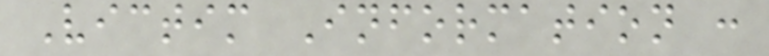Victim Information :
